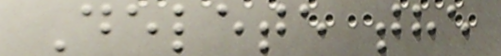Delete the
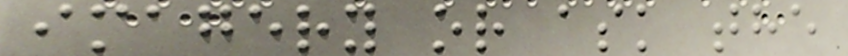imagery or ask the
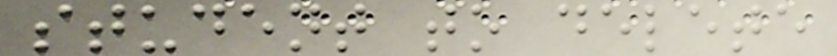student to delete
